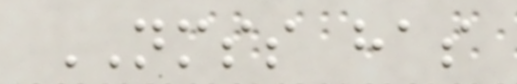NMSS has
